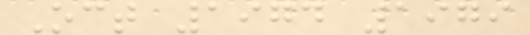Oct 1974 1979
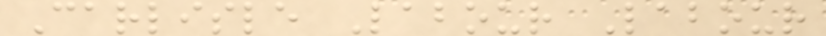Carlisle Labour Labour
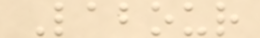Labour
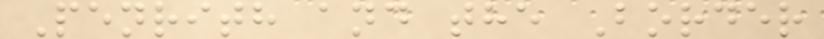Penrith and the Border
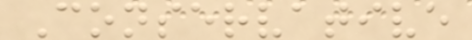Conservative
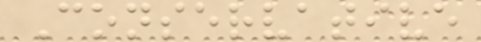Conservative
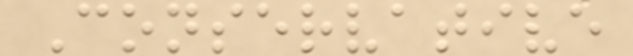Conservative
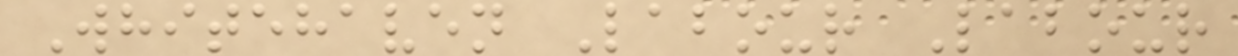Whitehaven Labour Labour
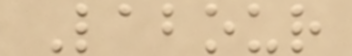Labour
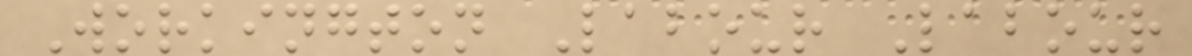Workington Labour Labour
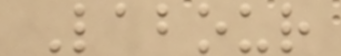Labour
